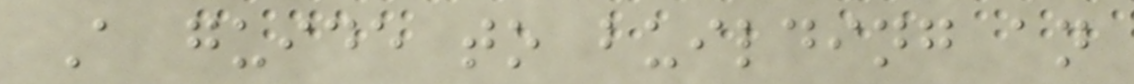A guide to building an
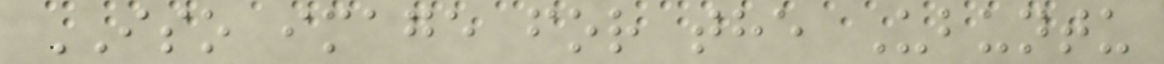ISO image for the Ubuntu
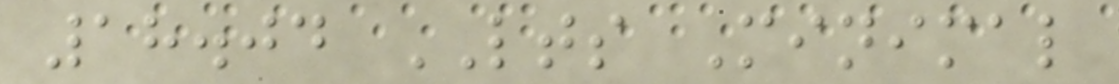18.04 LTS Minimal
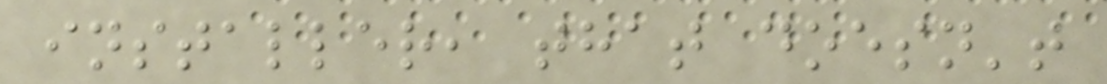installer, that doesn't
